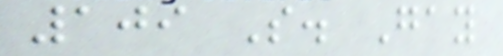109 S. Gay
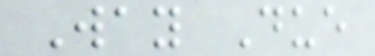Way Due
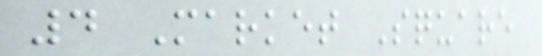4 Market Square
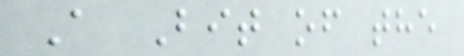A Bit of the
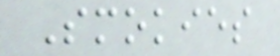Smokies
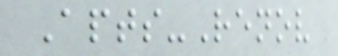Apts-Renov
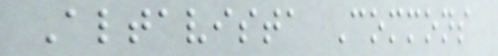Altavista Commons
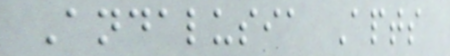Andalusia Apts
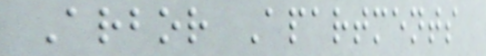Arbor Apartments
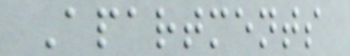Apartments
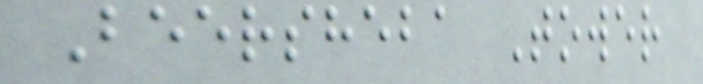Beersheba Tower
